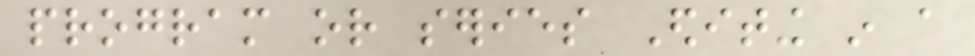program or series Editing in a
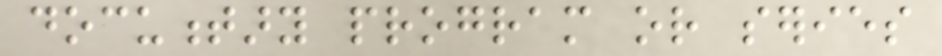documentary program or series
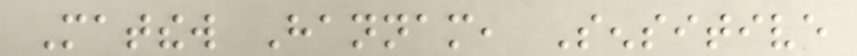Matthew Hannam, Sensitive
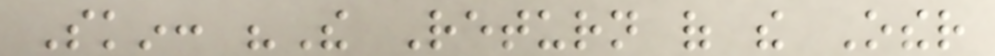Skin: "The Return of the Other
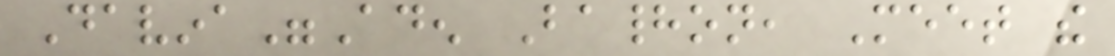Davina"Aden Bahadon, Meet the
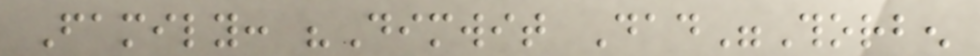Family: "Dimwit Dad"Thorben
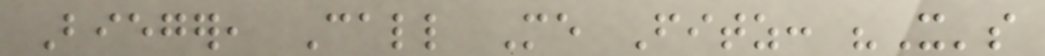Bieger, Call Me Fitz: "It's
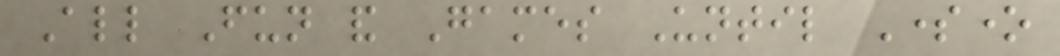All Fun and Games Until Someone
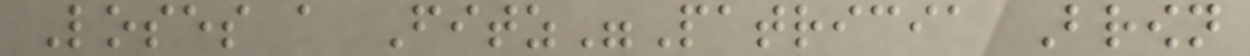Loses a Fitz"Patricia Brown
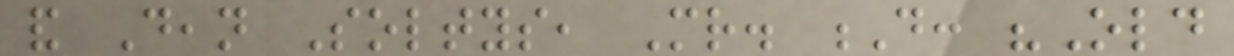and Dean Soltys, Mr. D: "Old
